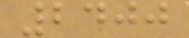2400
